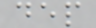dep
